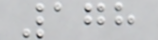178
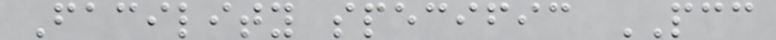Facility specific PCC
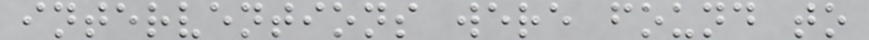interventions were found to
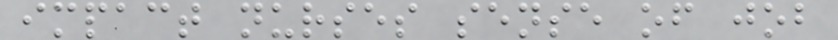impact nurses sense of job
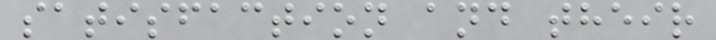satisfaction and their
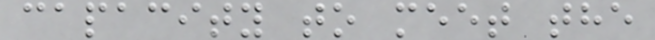capacity to meet the
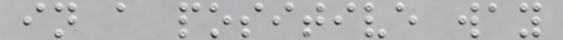in a positive way
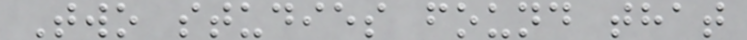Two studies found that
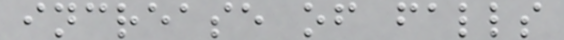increase of falls
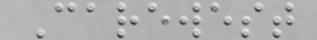Carewest
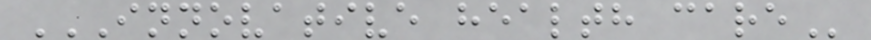INNOVATIVE HEALTH CARE
